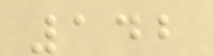142
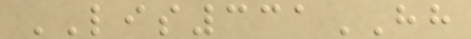LIS331HH
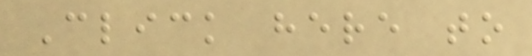Click here to
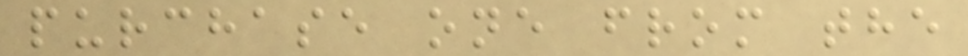purchase one from the
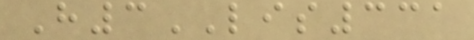H3LIS331
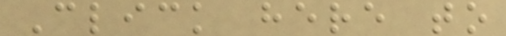Click here to
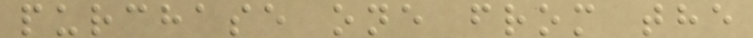purchase one from the
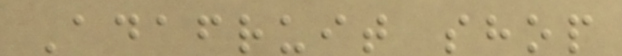Adafruit shop
